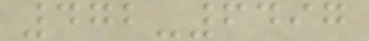472-6497
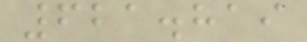621.819
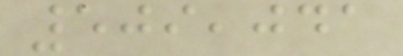509,041
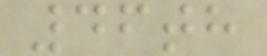46th
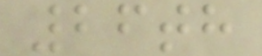26th
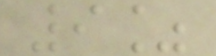9%
